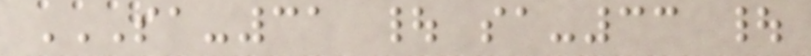SA-31 | SA-33 |
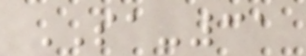SA-31
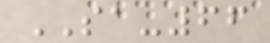SA-66
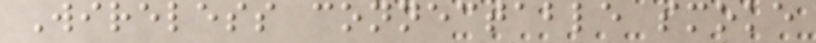Wireless connectable smoke
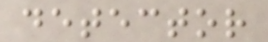detector
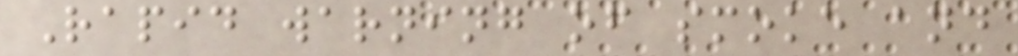Rapid warning of smoke and
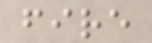fire
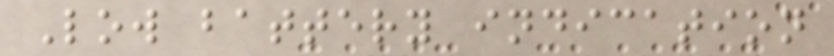Low battery indication
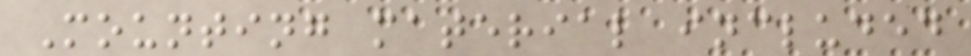Mounting material included
